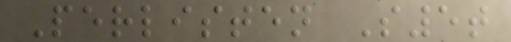Perlisten S5t
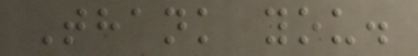Thank you.
